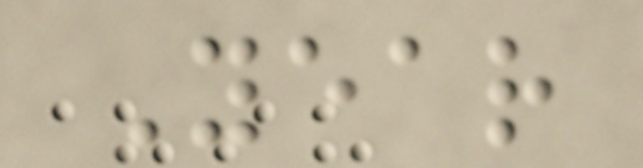Year
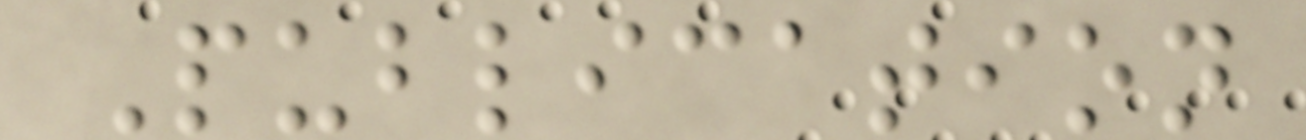Publication
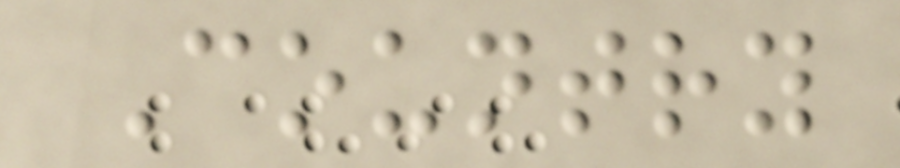Country
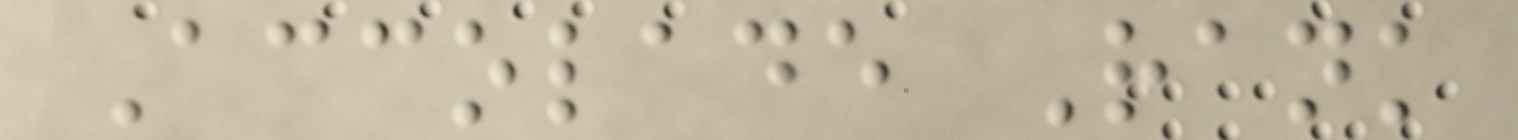Accolade Rank
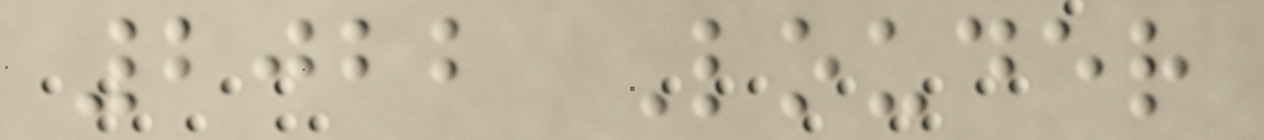2022 Louder
